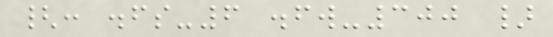{: .fs-6 .fw-300 }
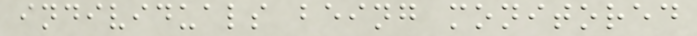individuals being monitored
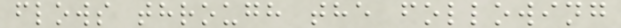flows through the following
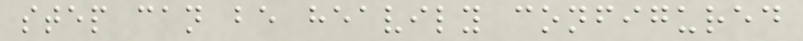step can be heavily configured
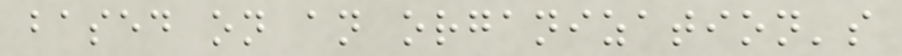based on an organization's
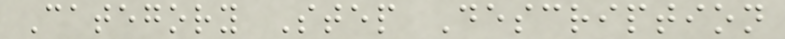Category Step Description
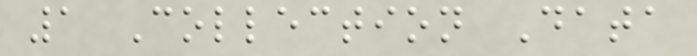1 Collection Data
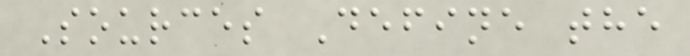Sources Define the
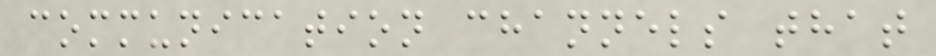communication channels that
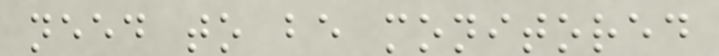need to be monitored
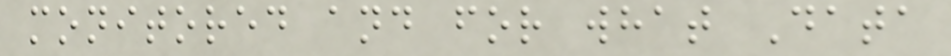monitored and for what Data
